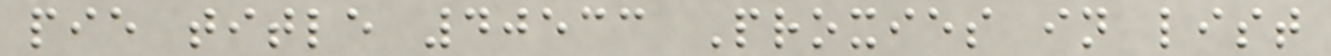pie title 40533 Proxies in list
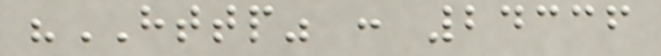"HTTP" : 24336
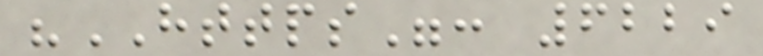"HTTPS": 6229
